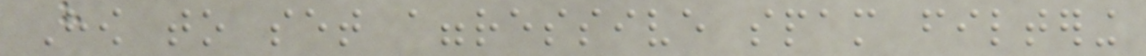How to set aggressive spam filtering
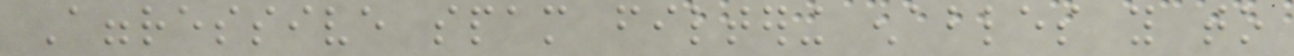Aggressive spam filtering enables you to
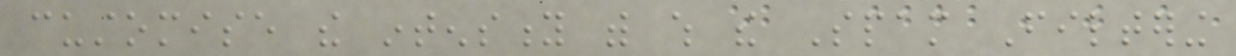customise the intensity with which the Spam Filtering
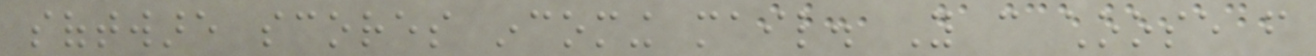software scores incoming mail. You can choose from
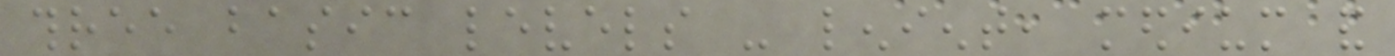three basic levels - lenient, medium and
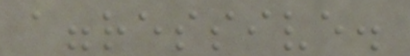aggressive.
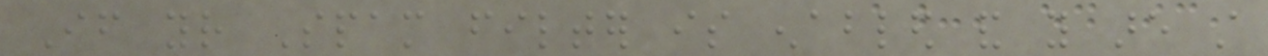If your Spam filter is enabled and you are still
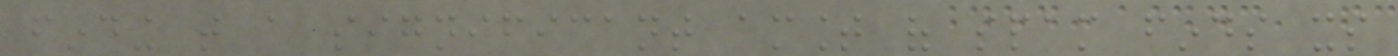finding that a significant amount of spam finds its
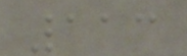113
